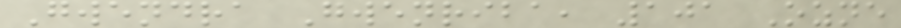Gwendra Gwenriba, 101 Ozne
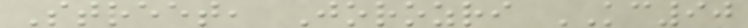Street, Jorozri KC90
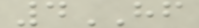4HF
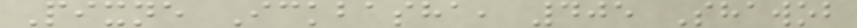Pixne Ickbasha, 405 Shawob
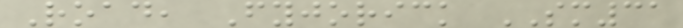Road, Fyjorick SM31
